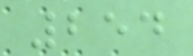254
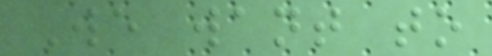We want to
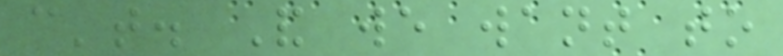can't. And we want to
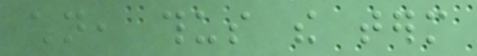children, thus the term
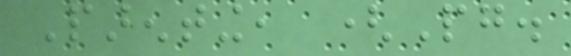Parenting, (Pg.
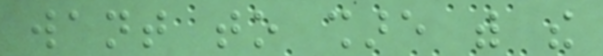want to share with the
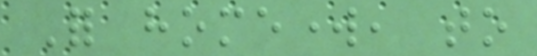For homework, to
